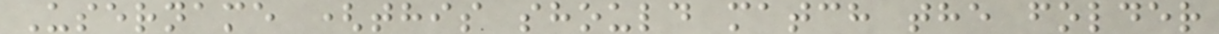Username (this should match the folder
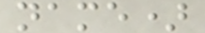name)
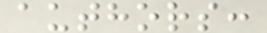authors:
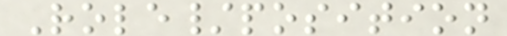Role/position
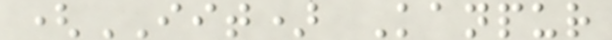(IIT) Kanpur
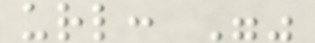url: ""
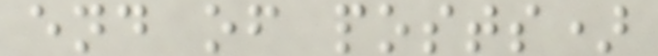end of posts)
